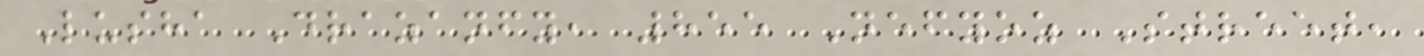Lusha Drazanfy, 855 Nefyoz Street,
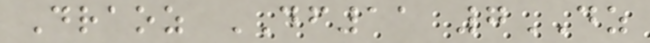Draoz DF11 7DZ
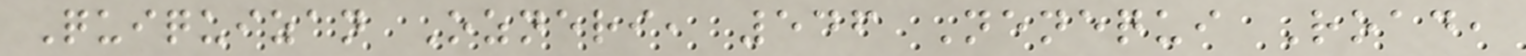Quiquizan Ozneri, 546 Nenequi Road,
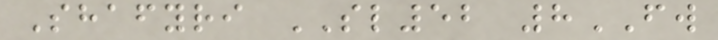Shafyri SL52 8FW
